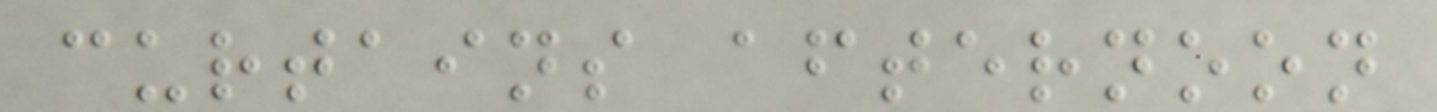curtains afternoon
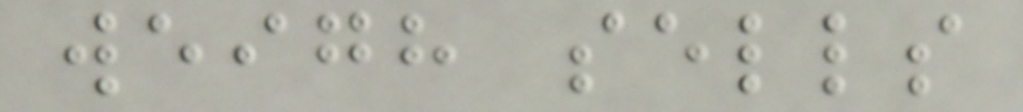weigh sells
